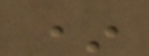*
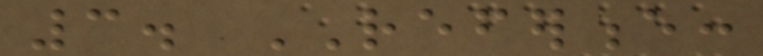3. REFERENCE:
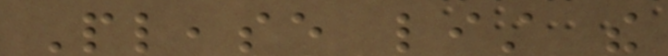Please list the
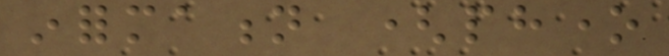information (phone
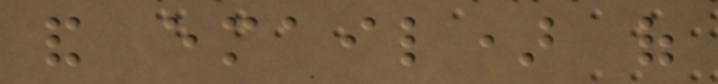and email) of
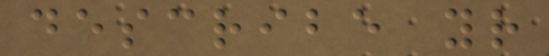describe your
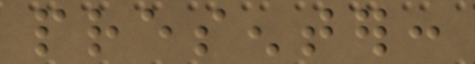presenter:
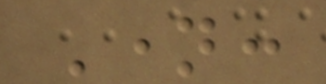Name:
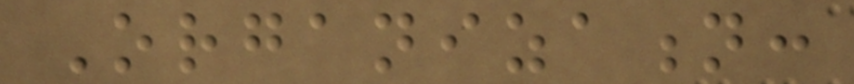Organization:
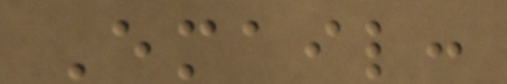Email:
